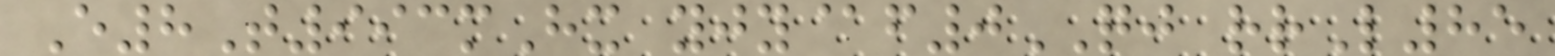E8T993mHx yjy@f0QJ rrL85
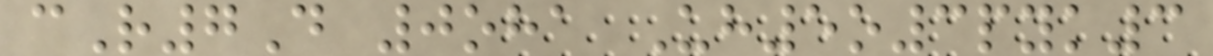cR7D 0oha Uh5o3pyk3
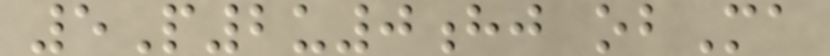5P2u0hj obMa
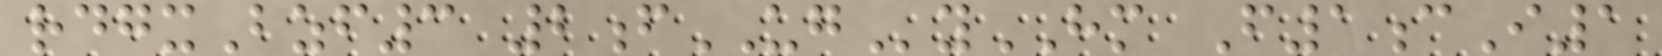rdgxBzf3 2fUGyHM F1cI1
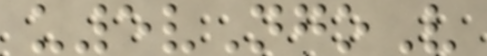u5vNgoV
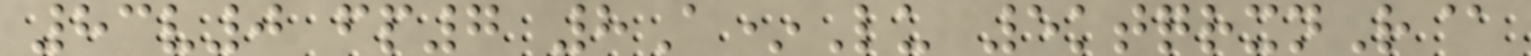83v0 fp7 8A*Lu 5ktqrxnR@
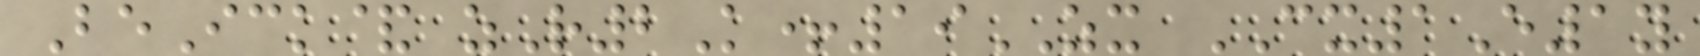BeIck& zR2K+19ZX CX1E1y
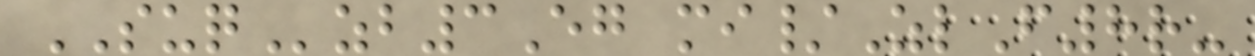SUQzb3Eg mi/ZlF8r-
